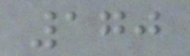170
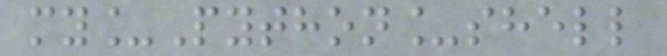my_Python_shell
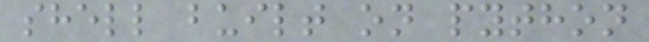shell built on python
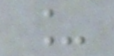_
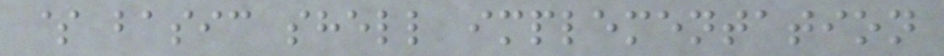$ basic shell implementation
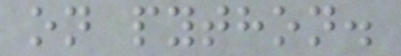on python.
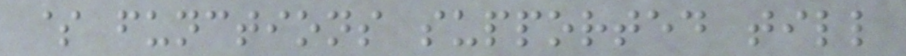$ functions supported till
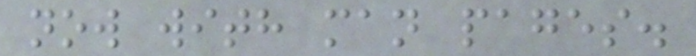now with man pages.
